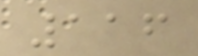116
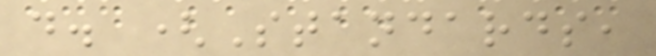d. (Standards,
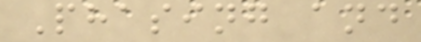Phasing and
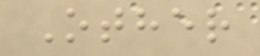Other
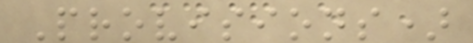Provisions)
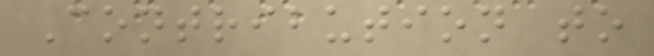Contribution to
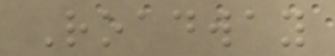Roadway
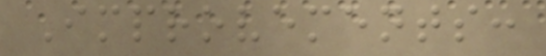Improvements:
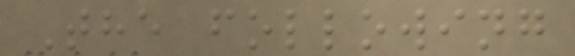The following
